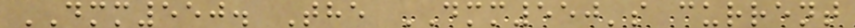DMM550. The DMM550's current
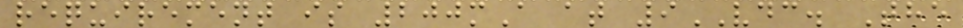requirement is 200mA at 9VDC. The
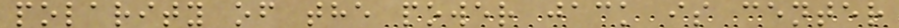polarity of the power jack is center
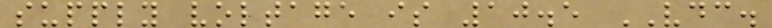supply voltage is 10.5 VDC.
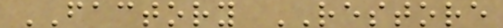FACTORY RESTORE
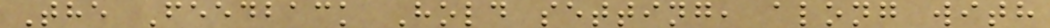The Feedback Hold setting, along with
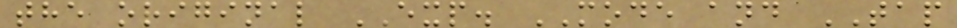the original EXP. MODE and TAP
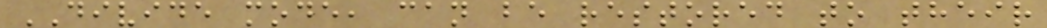DIVIDE mode, can be restored to their
